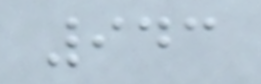943
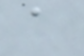a
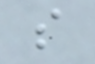s
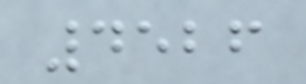4526
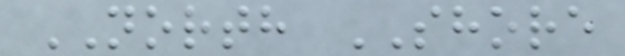NORTH SHORE
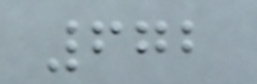672
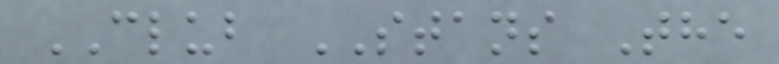CLUB STANS The
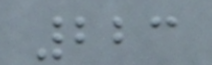223
